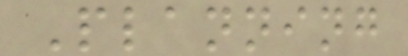Planning
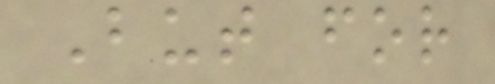But for
